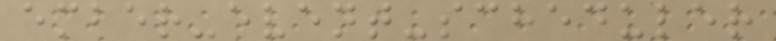ember-event-scheduler
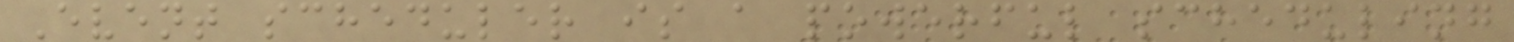Event scheduler is a powerful scheduling
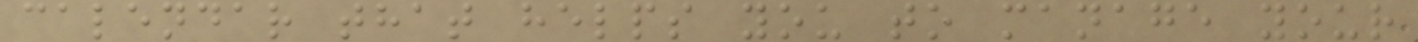calendar that helps you to manage your
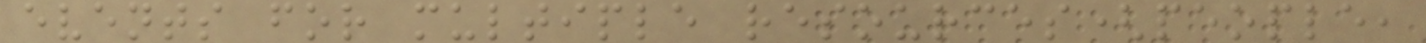events for multiple resources(people,
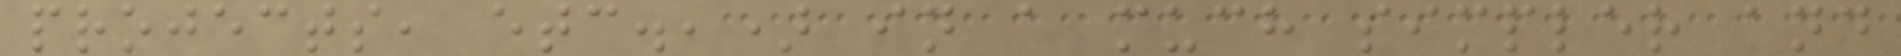projects, etc.,) in a much simpler and
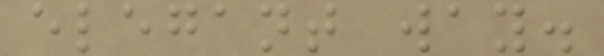elegant way.
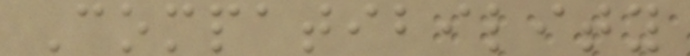Compatibility
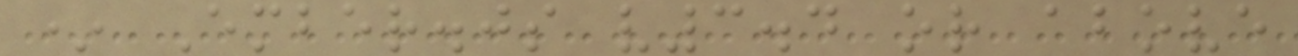* Ember.js v3.4 or above
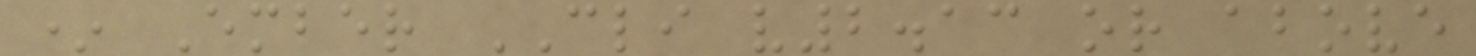* Ember CLI v2.13 or above
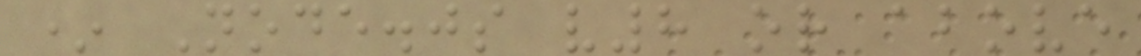* Node.js v8 or above
